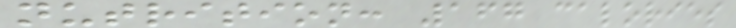nutrition: 167 calories
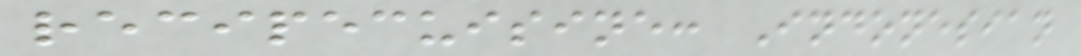recipecuisine: Indonesian
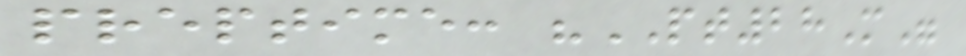preptime: "PT28M"
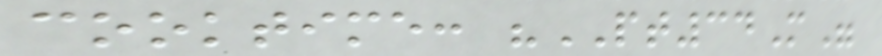cooktime: "PT34M"
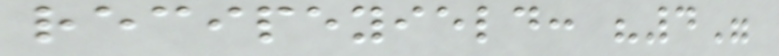recipeyield: "4"
